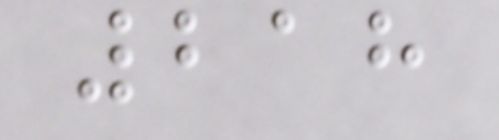218
